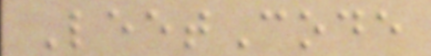LeetCode
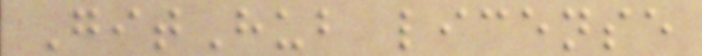GitHub license
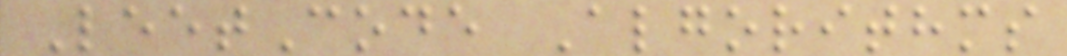LeetCode Algorithms
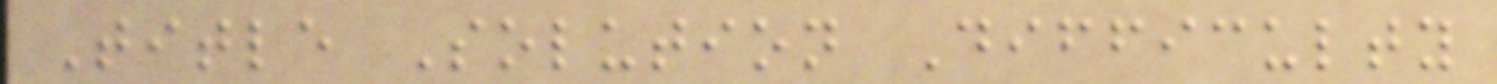Title Solution Difficulty
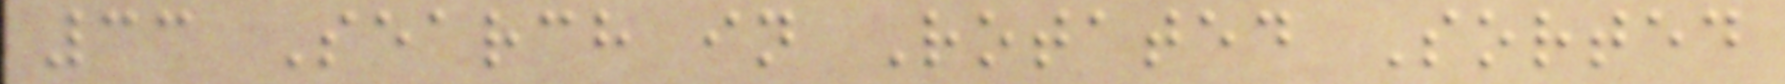33 Search in Rotated Sorted
